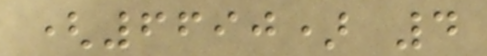(6690) 4
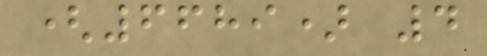(6689) 4
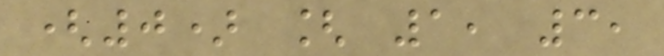(0) [ 1, 3,
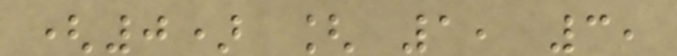(0) [ 1, 3,
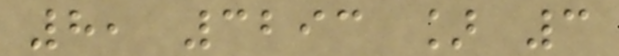8, 3293 ] 3
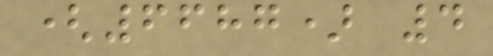(6687) 4
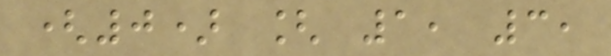(0) [ 1, 3,
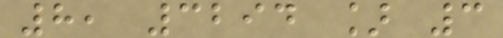8, 3294 ] 3
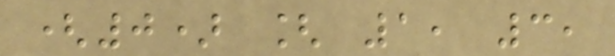(0) [ 1, 3,
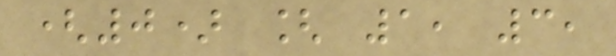(0) [ 1, 3,
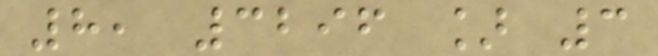8, 3296 ] 3
